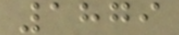1879
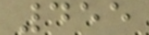455
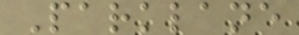Parklane
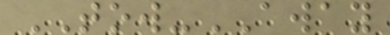TOW-AWAY
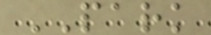PARK
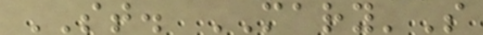ST. MARY'S
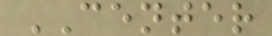CENTER
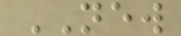NEW
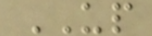UP
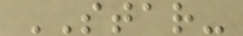STAR-
